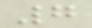7
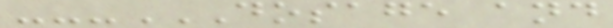---DOSAGE AND
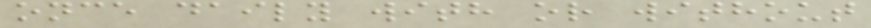once daily with or without
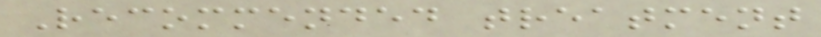Recommended treatment
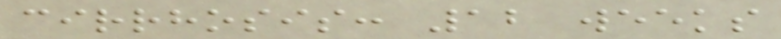cirrhosis: 12 weeks
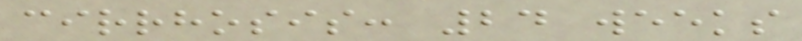cirrhosis: 24 weeks
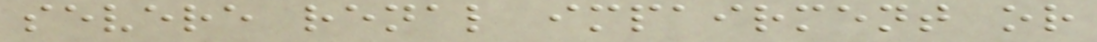severe renal impairment or
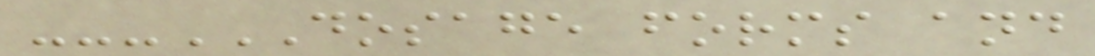---DOSAGE FORMS AND
